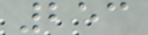253
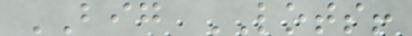BIG LOTS!
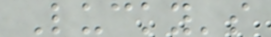Lucky's
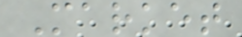Market
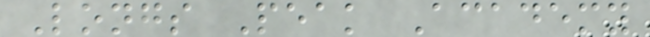Longs Peak Academy
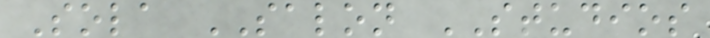Sola SALON STUDIOS
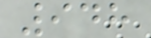948
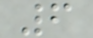6
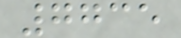7735
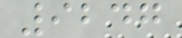9247
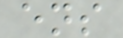ens
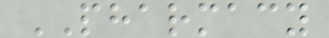PHARMACY
